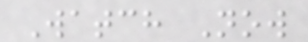Watch Now
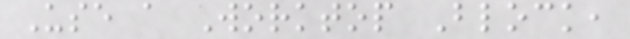Use a Worktop Block,
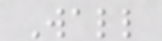Wall
